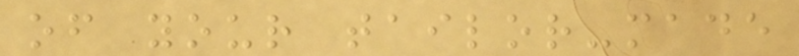of your tailor-made
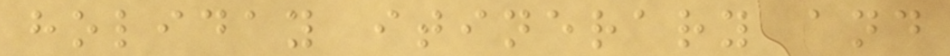holiday itinerary and
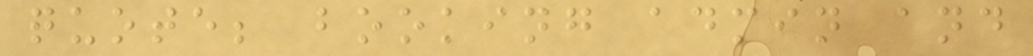quote; booking admin and
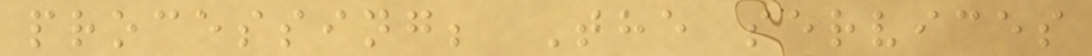processing; The services
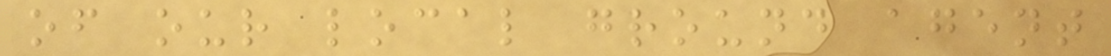of our local ground agent
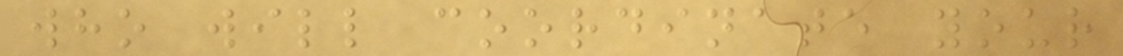who will coordinate your
